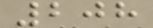208
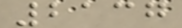2137
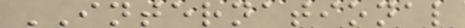INTERNATIONAL
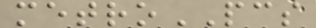metroPCS
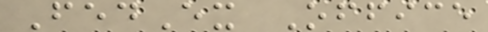FedEx Office
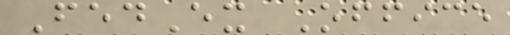FedEx Office
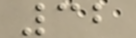32
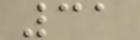31
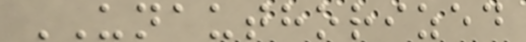UNAUTHORIZED
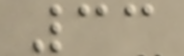33
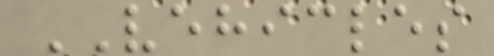VEHICLES
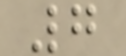7
